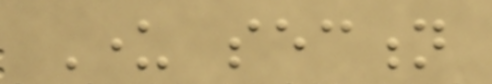Under section
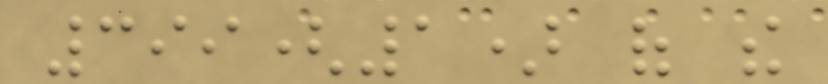399(1) of the
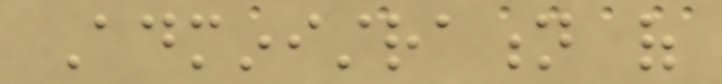Administration of
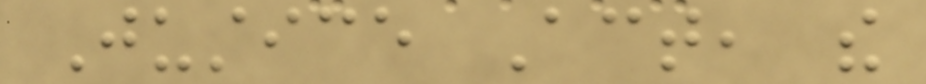Justice Act, the
